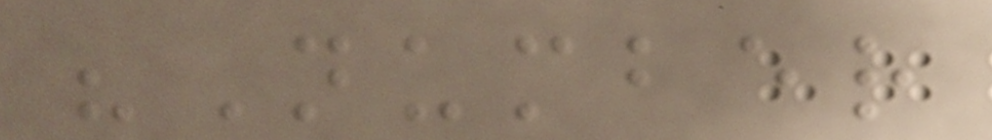"Number
